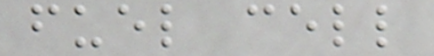fuel cell
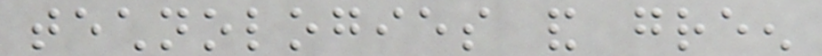technologies and green
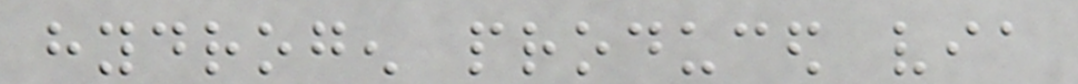hydrogen produced via
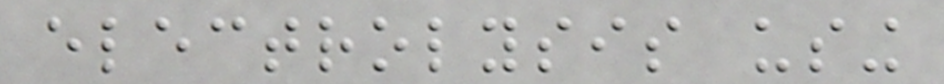electrolysis using
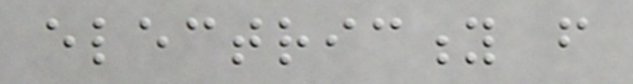electricity from
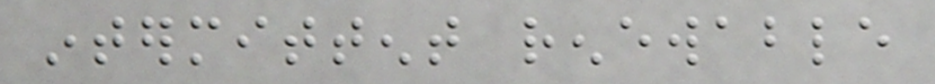intermittent renewable
